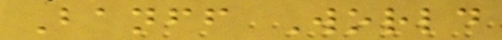Banff World
